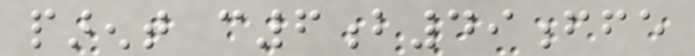parent c6b49ffe
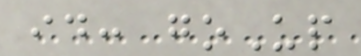id: goUp
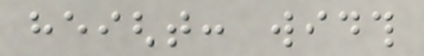height: width
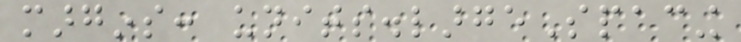margins: units.largeSpacing
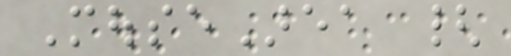MouseArea {
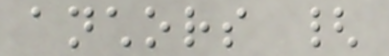anchors {
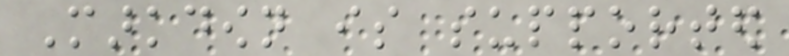Markdown is supported
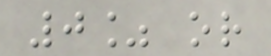0% or
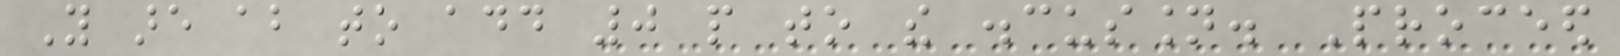You are about to add 0 people to the discussion. Proceed
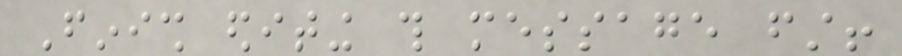Finish editing this message first!
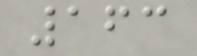163
